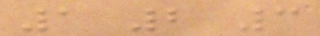1 2 3
